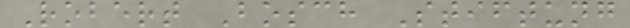Robert Bosch Stiftung
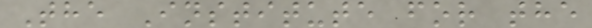The Institute for the
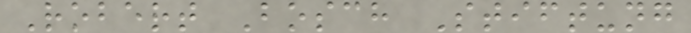Robert Bosch Stiftung
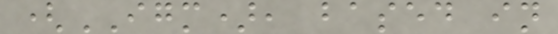(IGM), based in
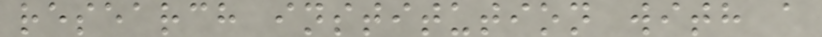research institution with a
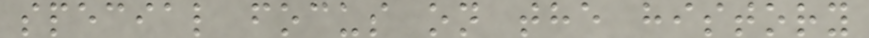special focus on the history
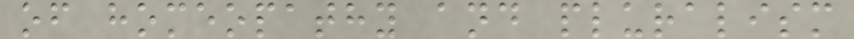of homeopathy and pluralism
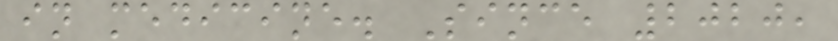in medicine. Since 2020,
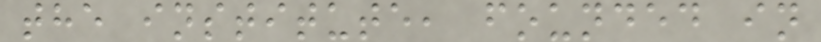the institute, founded in
